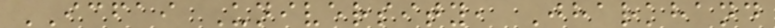ICFAI University, Jharkhand
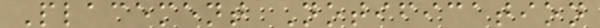Placement Notification
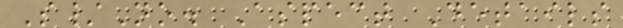S/No. Aspect Details
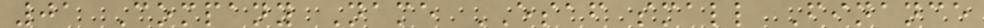01 Company Name ESAF small Finance
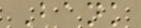Bank
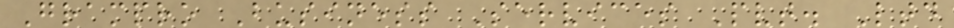Grampro Business Services Pvt. Ltd
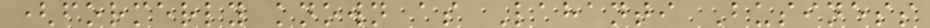(formerly known as Lahanti Business
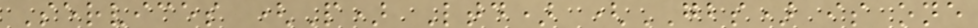Services (P) Ltd) (GBS) is one
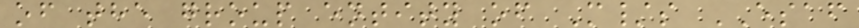of the group entity of M/s ESAF
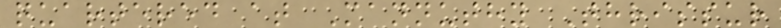quartered at Mannuthy Thrissur
